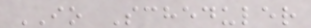IO Scheduler
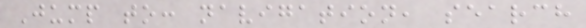Jump to: navigation, search
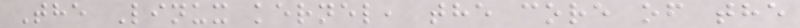The Linux kernel, the core of the
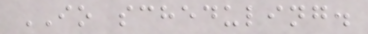IO scheduling.
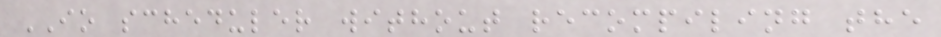IO scheduler without recompiling the
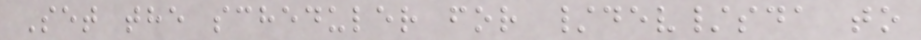Set the scheduler for /dev/sda to
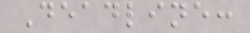Deadline:
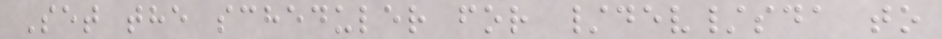Set the scheduler for /dev/sda to
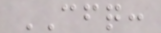CFQ:
